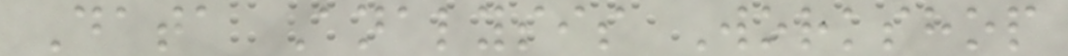Data Analysis Workshop
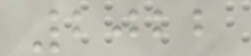2022
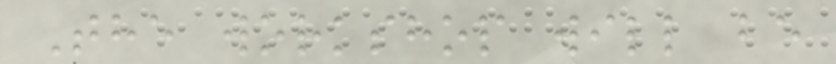The workshop will be
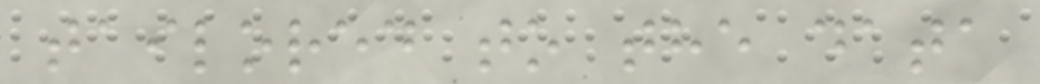tailored to the data
